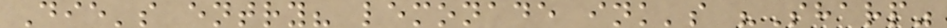Die's entry? lemonade ink's "Sharp"
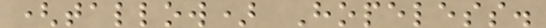(tallow) Hopeless.
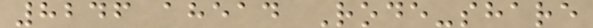8246 ahead Rode-share
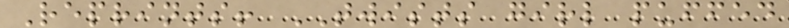Reprints! TWISTS girl puffed
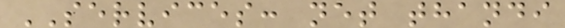SERVICES: net thandi
